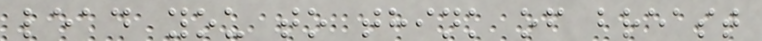lead you to think of breast
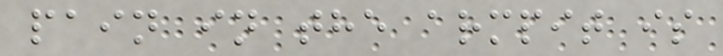pain in the armpit is
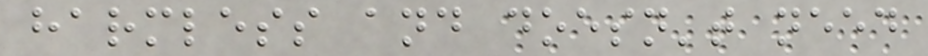harmless and doesn't need
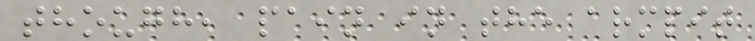though, pain in the armpit
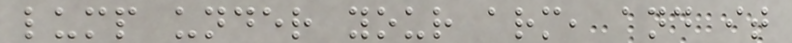lump under your arm, and it
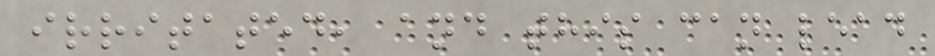irritated, and this can lead
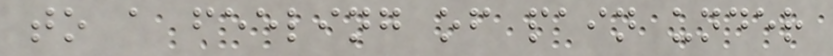to a feeling of pain under
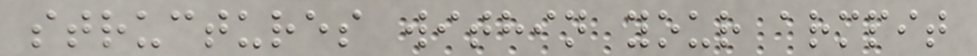structures within your armpit
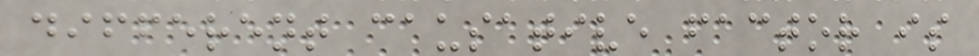different causative factor is
